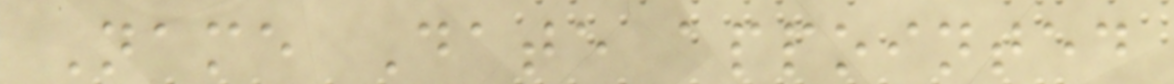Name Date appointed
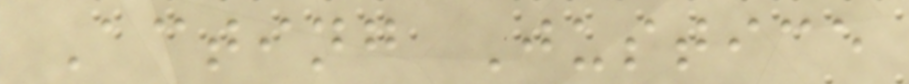Acting Justice
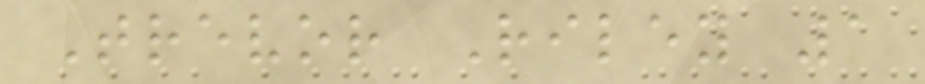Trevor Riley 1
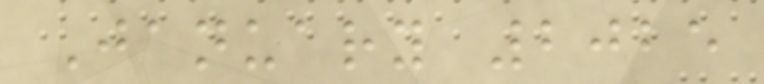January 2025
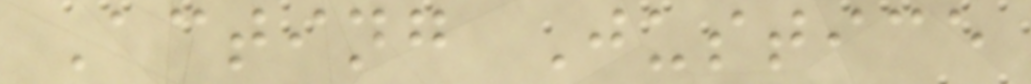Acting Justice
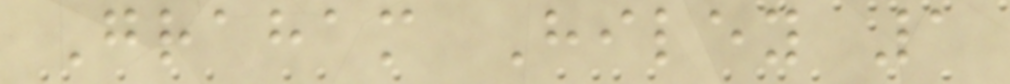Graham Hiley 1
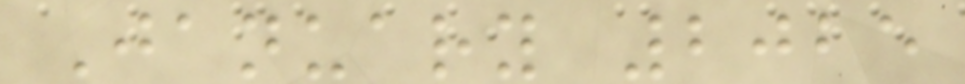January 2025
